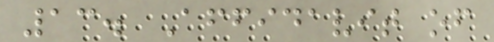13. Affidavit of
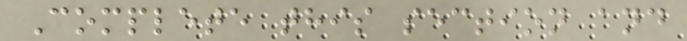Complete this section and
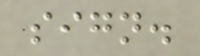sign.
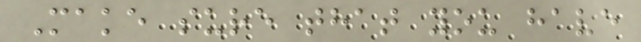Make sure that you have
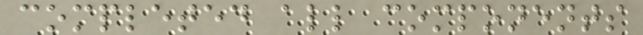completed all components
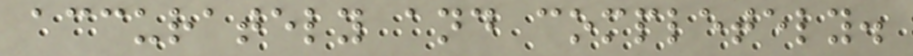accurately and completely.
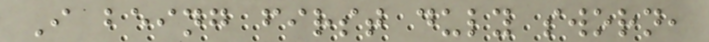I being first duly sworn,
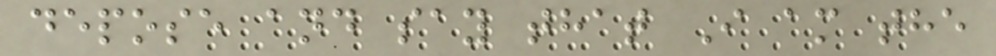depose and say that I am the
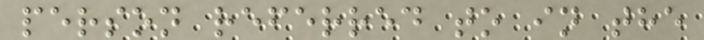person referred to in the
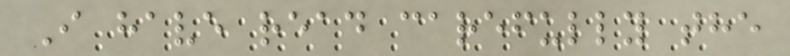I have read carefully the
